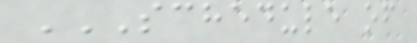SCHEDULE OF
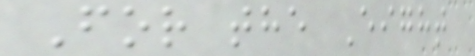For the Eight
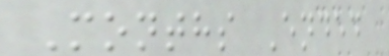Months Ended
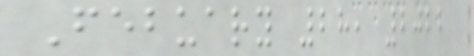Febuary 28, 2022
